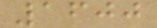1600
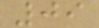09
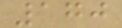170
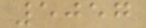5057
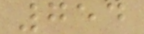754
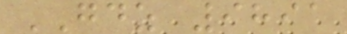GDZ 9891
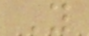Y
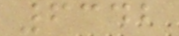6342
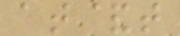at&t
